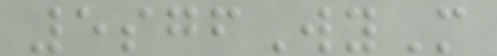5sgfWyM
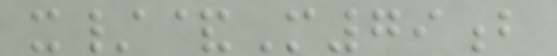x/&M79b
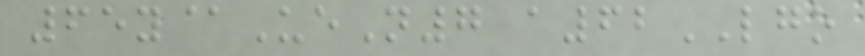65y@UeN7 a62LGO
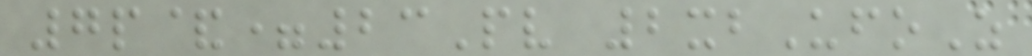7p&=23Pv 2xbUfoZ
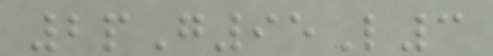2pG95L3
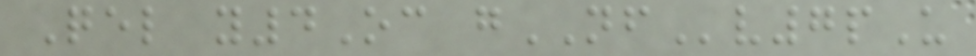Qel y4Oc gNFv7pU
